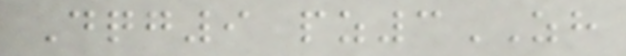Dqg9 pz3ZH
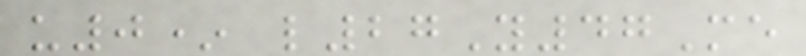u0* l27Y47Me
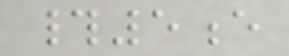#5e
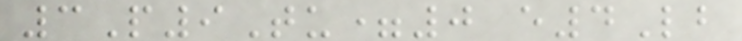3P9Tu=0 e4Lb
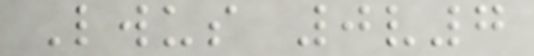Lwus 0v7
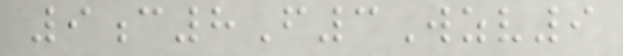9c8F3Wzv9
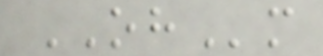OHm
